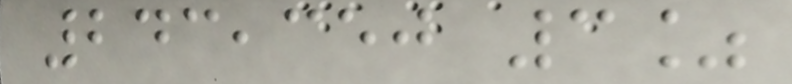243,350 3%
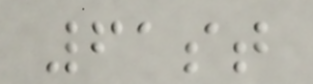61st
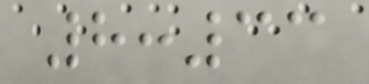8:33
